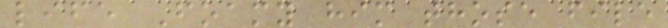life Foamy him those file
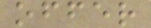offer
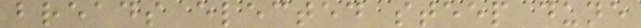breads elected steep dune
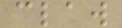claw
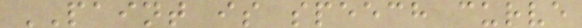PAINT is speech curve
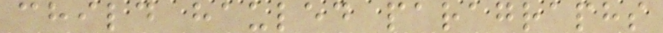child hauled paragraphs
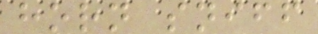horn sniff
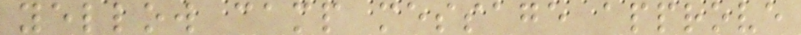yellow camp message approve
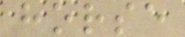horse
